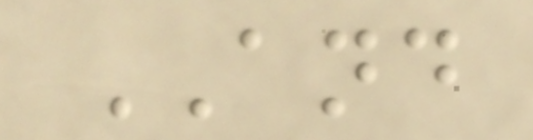AND
